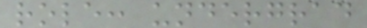role: undergrad
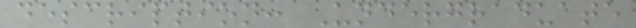description: Undergraduate
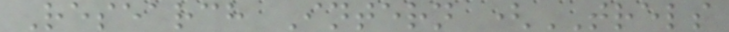Research Intern (TRELS
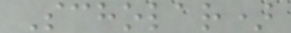Scholar)
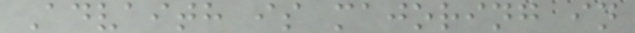Advaith is majoring in
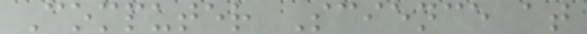Computer Science at
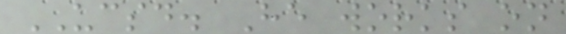UCSD. He works on
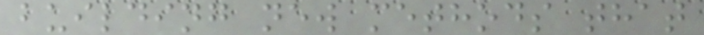building new methods that
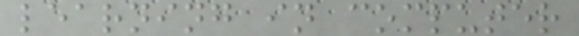learning in computer
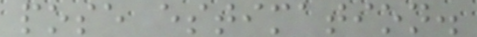pose estimation.
